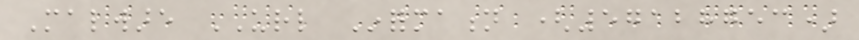Malware URL Information (57128753)
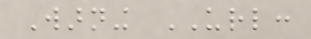Warning URL:
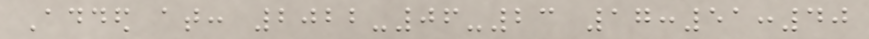Added at: 2022-06-23 17:51:40
